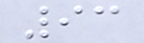93
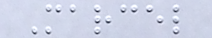Marcel
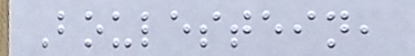Boulestein,
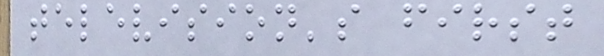television's first
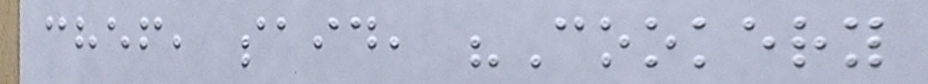chef, said, "Cookery
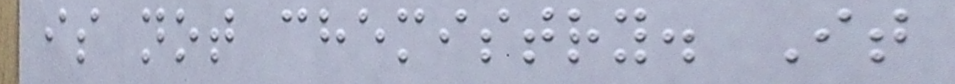is not chemistry. It
